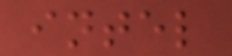intel
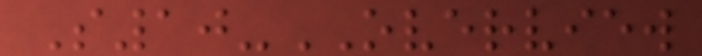S10-OVERVIEW
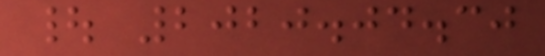| 2020.04.30
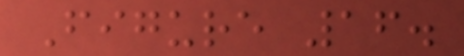Figure 16.
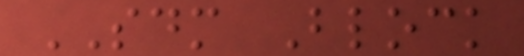SDM Block
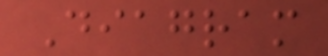Diagram
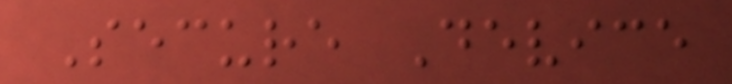Secure Device
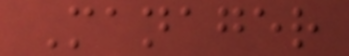Manager
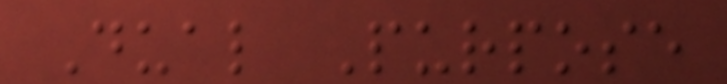Dual Purpose
